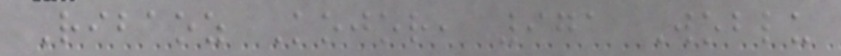Ribaoz Kojor, 971 Woblu
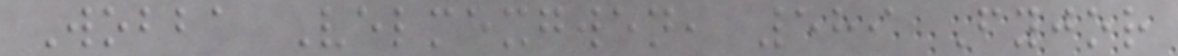Wobba Velmexgwen, 589 Fyjor
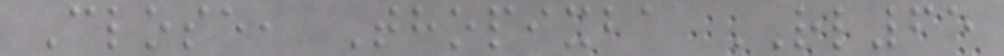Close, Thopixba RL65
